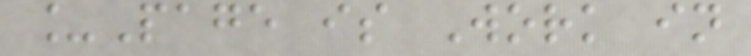_Page is Work in
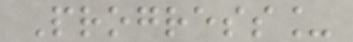Progress_
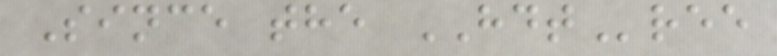Since the HDTree
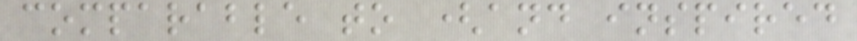comparable to (and inspired
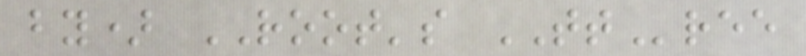by) ROOT's TTree
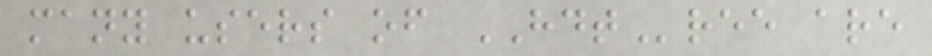many users of HDTree are
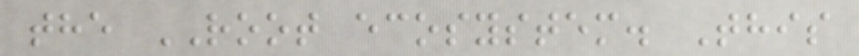the ROOT ecosystem. This
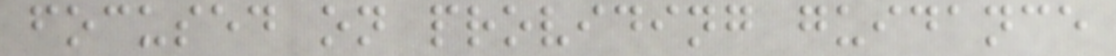focused on providing guidance
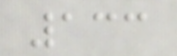133
